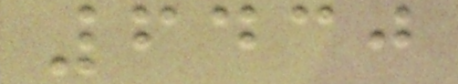6430
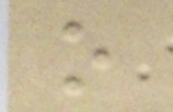o
